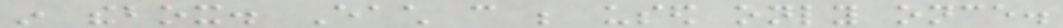in thebox. Each can be used only once.
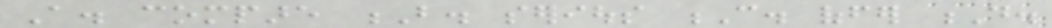A. compare B. serious C. offer D.
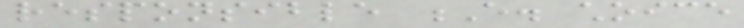responsible E. choice
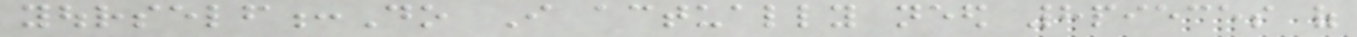yourself:Do I actually need 8pieces of
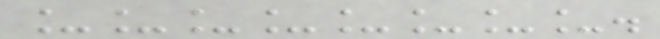________.
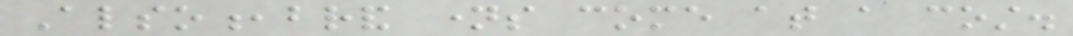Also,brand names come at a cost.
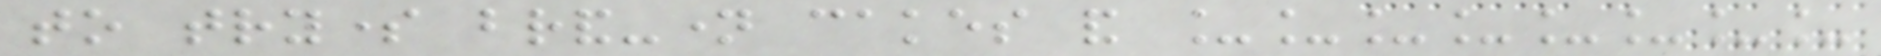to trysome brand-name cakes and ________
